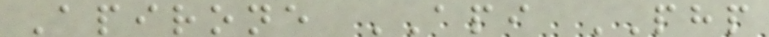Apirone API PHP
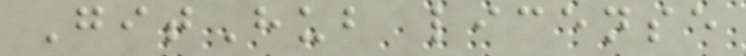GitHub license
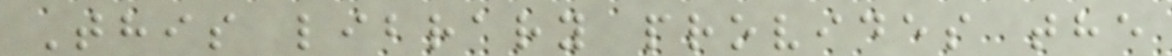This library provides the
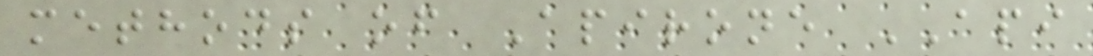methods of Apirone API
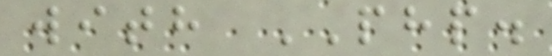with PHP.
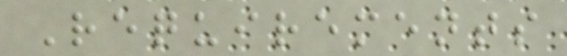Requirements
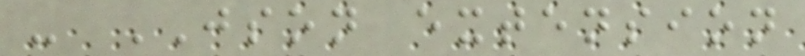- JSON extension
